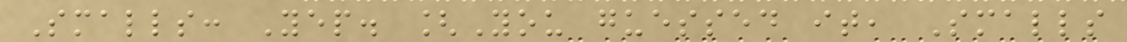Smalls: Yep. [You guessed it, Smalls
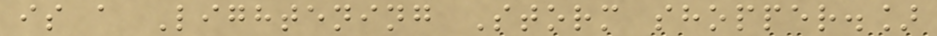is a Lightening Storm shopper.]
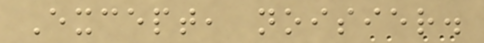Except, noisier.
